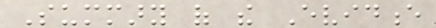Summary of the Evidence
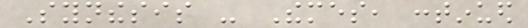Synthesis - Themes, continued
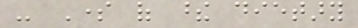- Some of these dietary
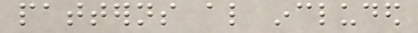patterns also included
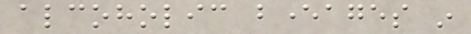alcoholic beverages in
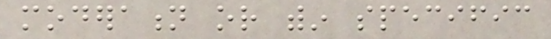moderation or within specific
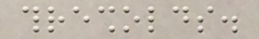thresholds.
